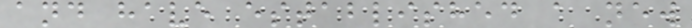and have established a new
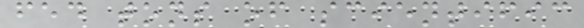fed tons of scientific
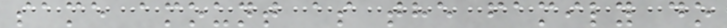same amount as the family do
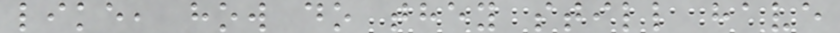like, how do they still have
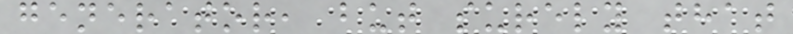generator, but surely that
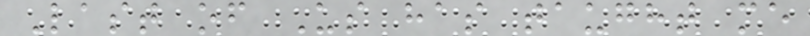Last of Us has taught me
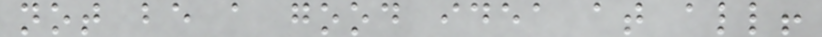not be a good idea at all!
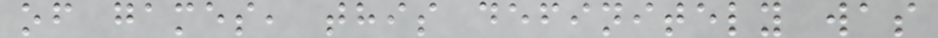of games, this definitely was
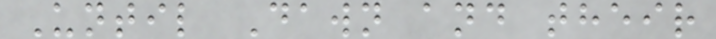Until Dawn and their
